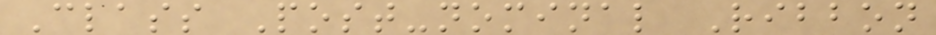Class Post-nominal Ribbon
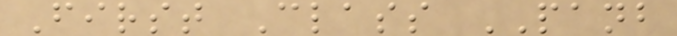First Class PANB
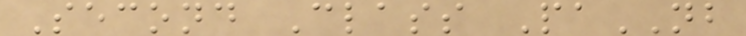Second Class PaNB
